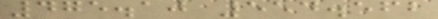475.10 554.562
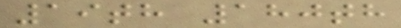19th 180th
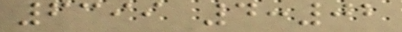6399 4:02
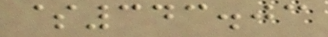$343.03
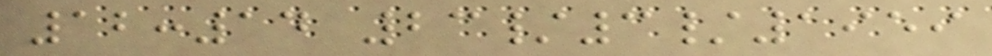12:14 23/3/1959
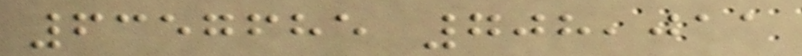6357685 708,011
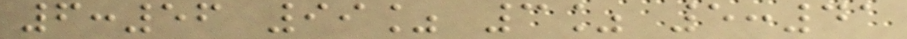6:56 99% 3% 5:41
